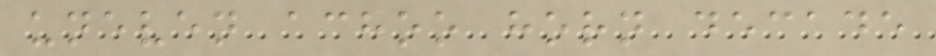uneven achoo horn decade
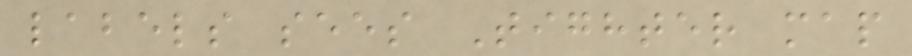labels sees Tighter map
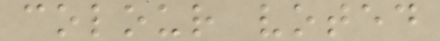colour voted
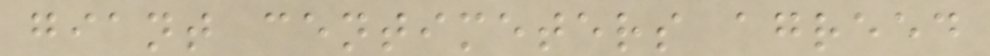giant centimeters agreed
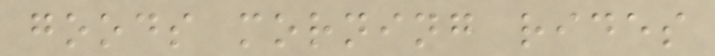goods morning rides
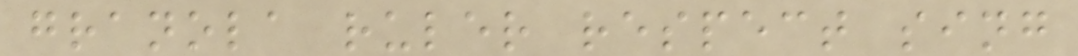granola ruler respect sing
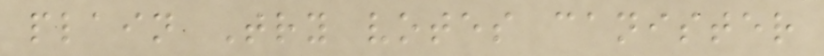plain Try votes canister
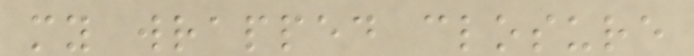my wrapped closure
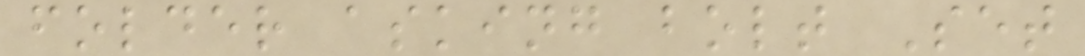folder asking bolt Set
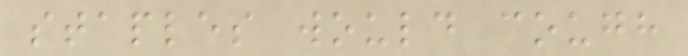staples would cough
